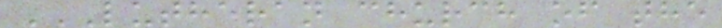LUTHERAN CHURCH OF THE
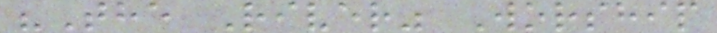"The River" Worship
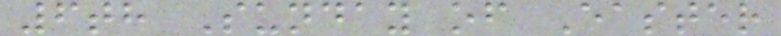6th Sunday of Easter
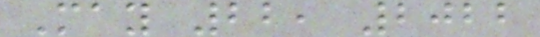May 22, 2022
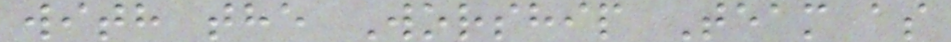with the Worship Team as
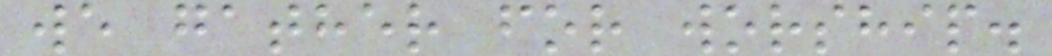we gather for worship.
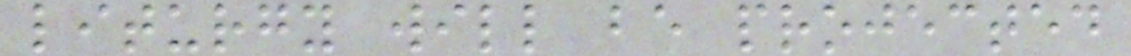liturgy will be projected
